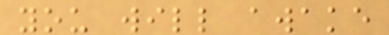you will awake
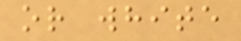or white
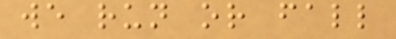we run or fall
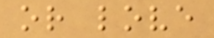or love
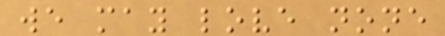we may love none
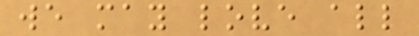we may love all
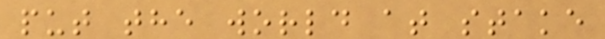put the world at stake
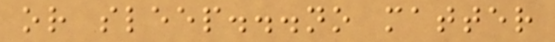or sleep...no matter
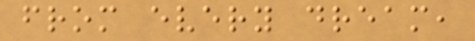from every dream,
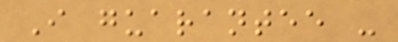I guarantee -
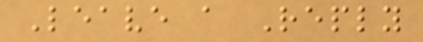Leave a Reply
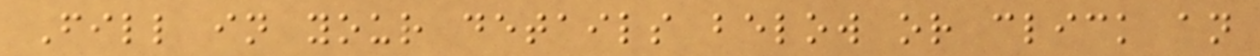Fill in your details below or click an
